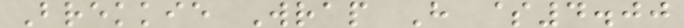Brekkie Wrap H $4.00
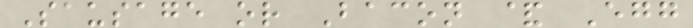Sausage or Bacon & Egg
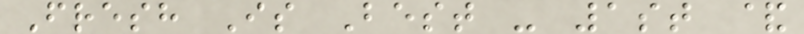Fresh Is Best - 1st &
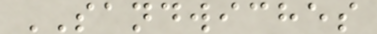SANDWICHES
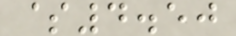$4.50
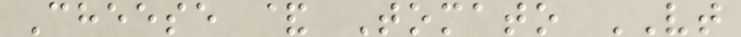Cheese & Tomato VT
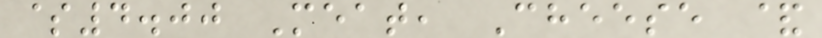$4.00 Meat, Cheese &
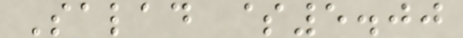Salad $5.00
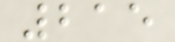215
